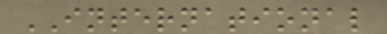INTERNATIONAL
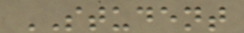STUDENT
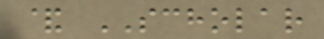& SCHOLAR
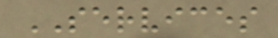SERVICES
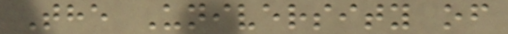The University of
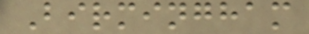Birmingham
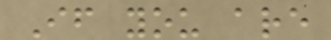If you are
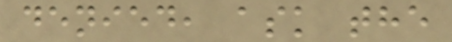denied, ask the
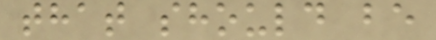that should be
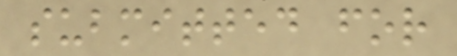submitted for
